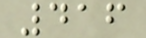416
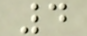4
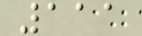111
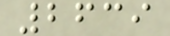2639
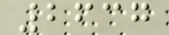2637
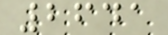2641
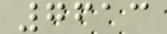7613
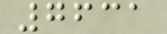7631
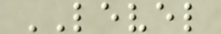LEVEL
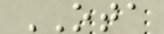OTA
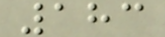183
